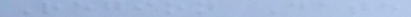Region Date
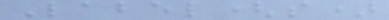Label(s)
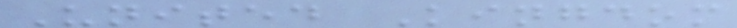United Kingdom
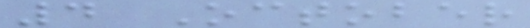4 October
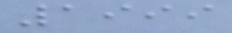1999
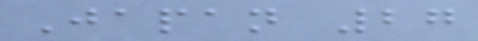Japan 27
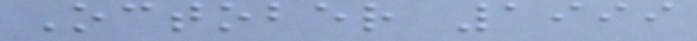October 1999
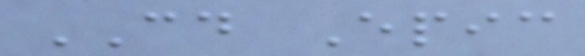CD Epic
